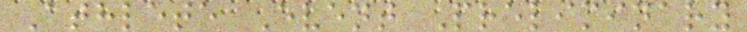Athlete Event Preliminary
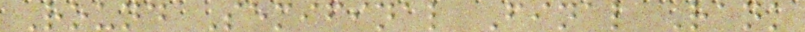Round Semifinal Final Rank
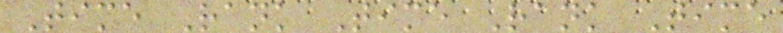Time Rank Time Rank Time
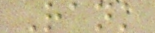Rank
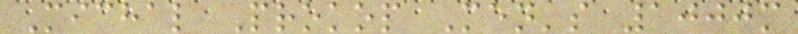Michal Prokop Men's 1000m
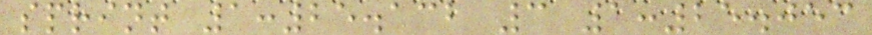sprint 1:25.132 3 1:25.053
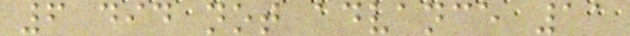6 did not advance 11
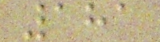181
